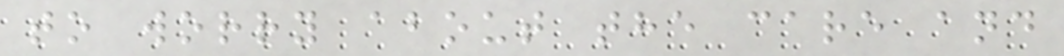to worry about the care and
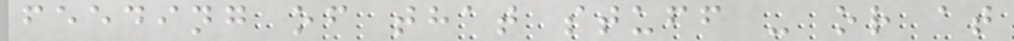feeding of that stuff - or at
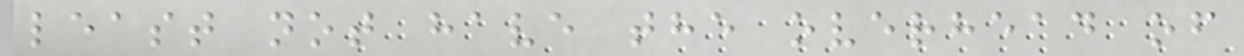least not have the overhead of
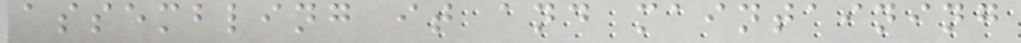assembling it and maintaining
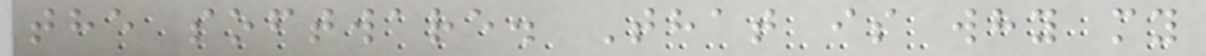the software. That is why my
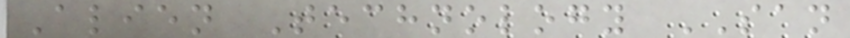Alien Technology SAN
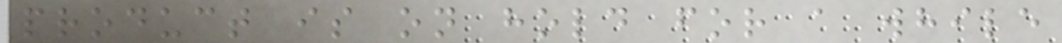product is on hold for a while
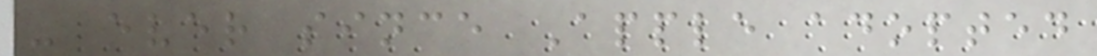- ever since Apple adopted
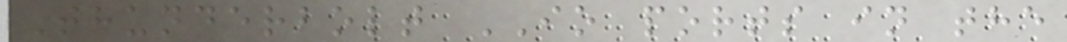Thunderbolt IO ports in the
